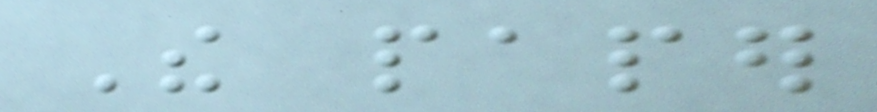The paper
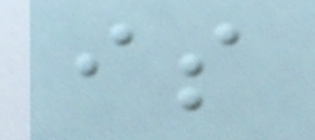is
